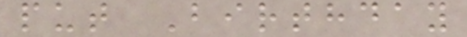put Birthday
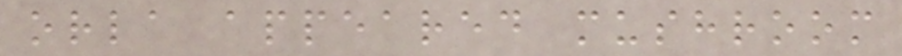orla appeared mushroom
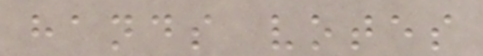hands votes
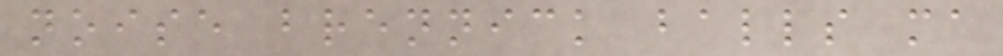noise brennick balls ma
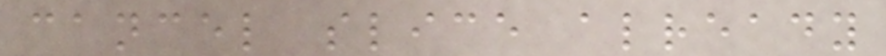cancel slice already
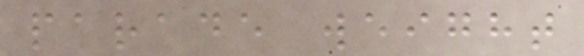parade weight
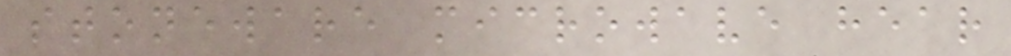stoneware microwave hear
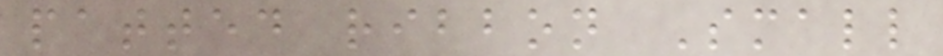patted ribbon Small
